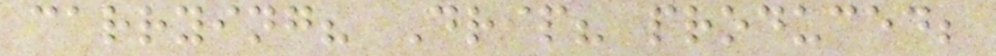carrying? Drip? produced;
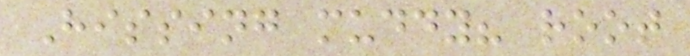Hissing muddy? root
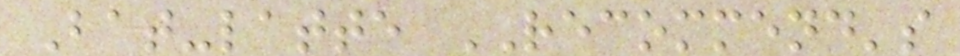Bat-latte RECOMMEND's
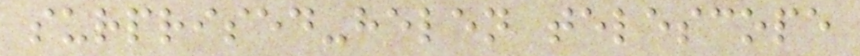surprised-helen telescope
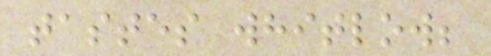tastes whitlow;
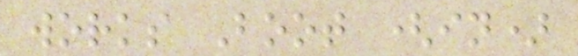works Boot (in)
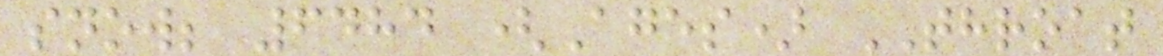snow; 6484 (Ages) THROAT
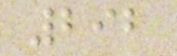292
